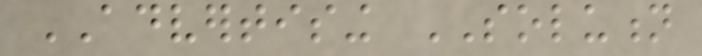ADVERTISING SOLUTION
